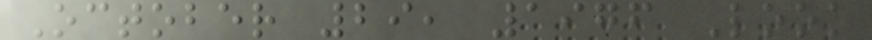October 29, 1976 Look
